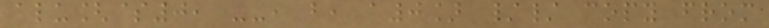alu[$0, --, b, a0] // copy from
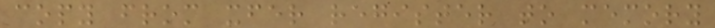copy from xfer register to memory
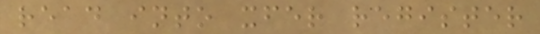read into xfer register
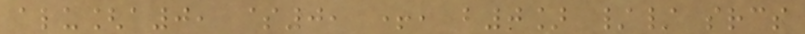alu[a0, $0, +, b0] // srcs
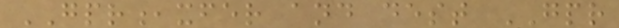GPR,xfer and dest GPR
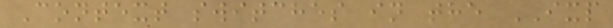Context switches in the IXP
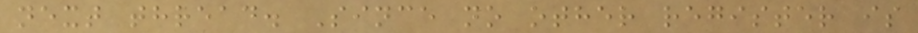next thread. Since no other register is
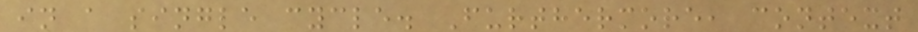in a single cycle. Furthermore, context
